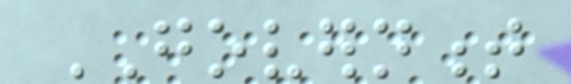GOVERNMENT
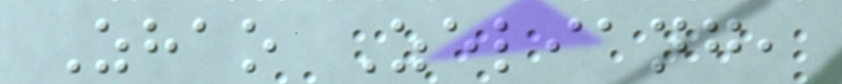Zhao Zeliang,
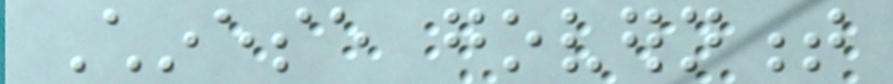Chinese government
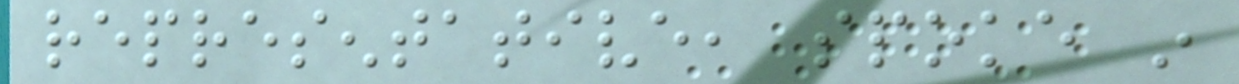representative, spoke in
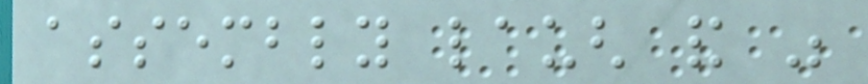assembly laugh and was
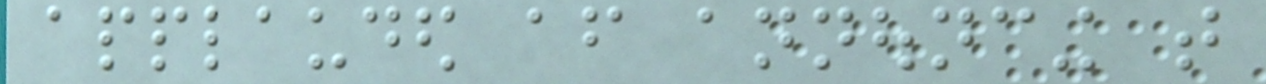applauded after announcing that
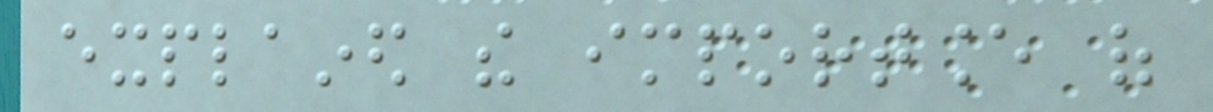explained the importance of
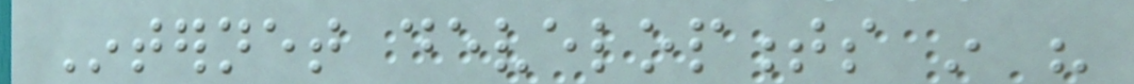Internet developments in his
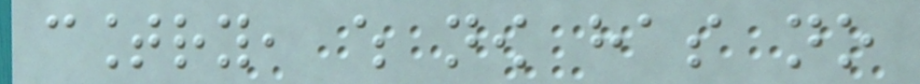country, which now has no
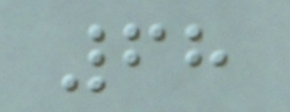68
